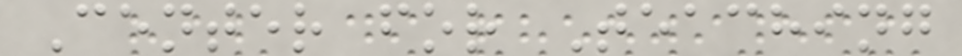Center for Teaching
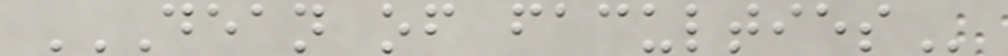DEAN OF FACULTIES
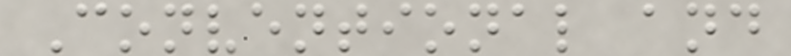Conventional and
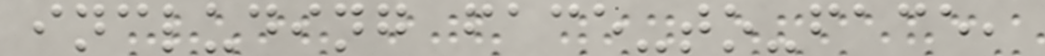including face-to-face,
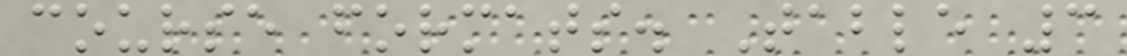course formats. Table 3
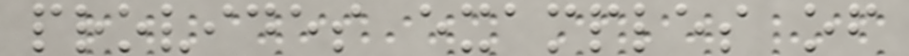provides examples of
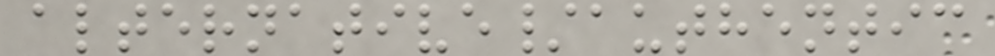alternative/authentic
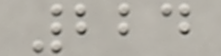224
